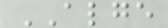ALGE
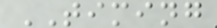TIMING
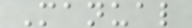Manual
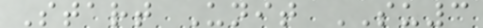Start Unit SU3
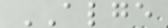ALGE
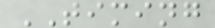TIMING
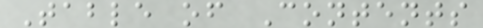Table of Contents
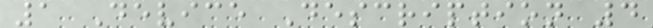1 Device Description 4
